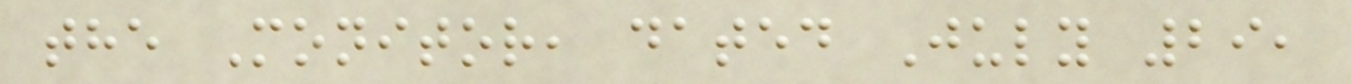the Monitor, dated July 29,
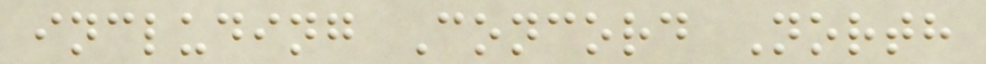including Concord North
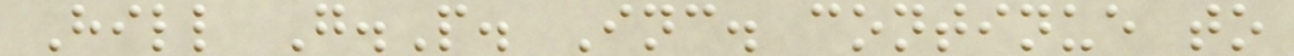Hill G.P. Inc. continue to
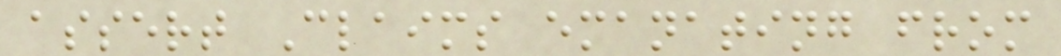assert Claims emanating from
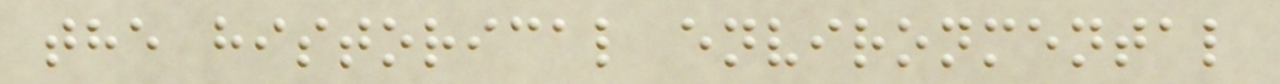the historical environmental
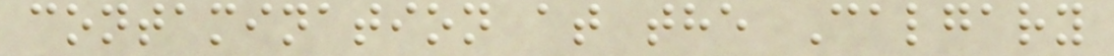contamination at the Calgary
